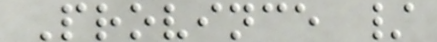Province /
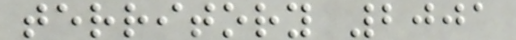territory 2001
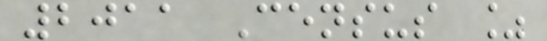2011 Census %
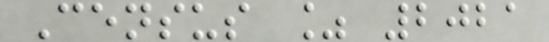Census % 2021
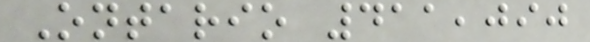Ontario 411,090
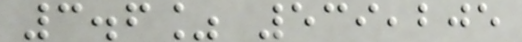3.6% 539,205
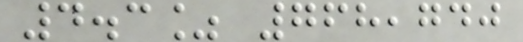4.3% 768,740
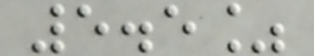5.5%
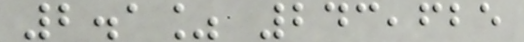2.1% 243,625
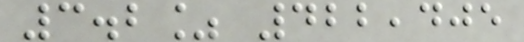3.2% 422,405
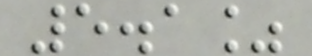5.1%
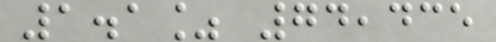1.1% 74,435
